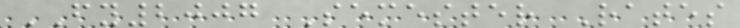FY2007 Semester Rates
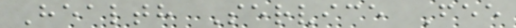Health Service Fee
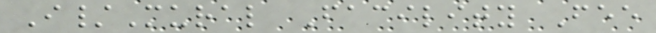I/Mural Facility Fee
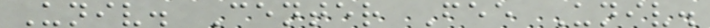Univ. Center Fee Univ.
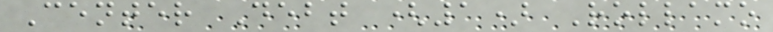Center Debt (1) Rollamo
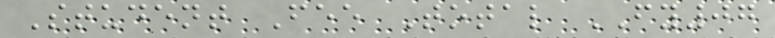Student Fee Total FY07
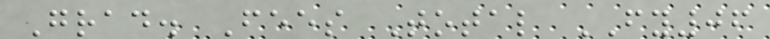Grad. Fees Total FY06
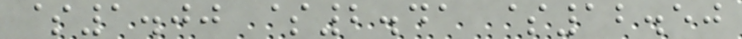$1.00 $2.41 $12.50
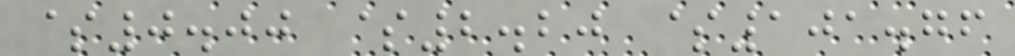$0.00 $2.20 $101.76
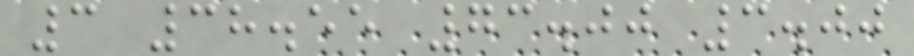3 38.55 73.00 3.00
